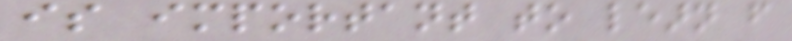is important to learn from
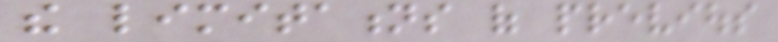the limitations of previous
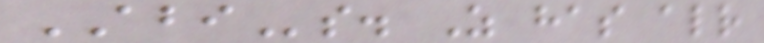ABIs. As has already
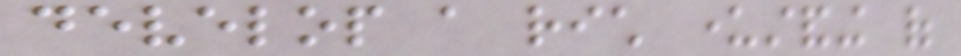develop a rich understanding of
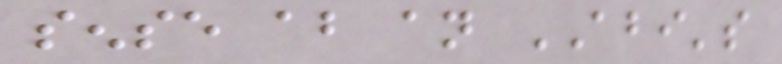sense about an ABI's
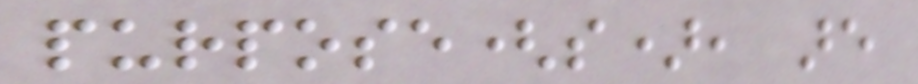purpose(s), are
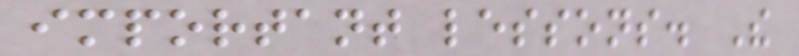important lessons. The
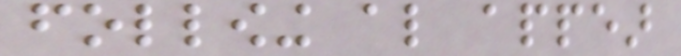following also appear
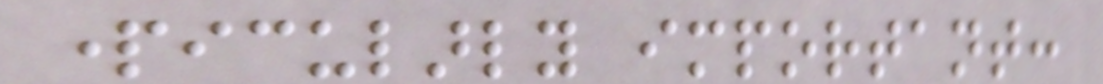particularly important:
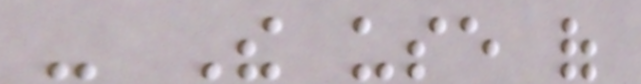- The use of
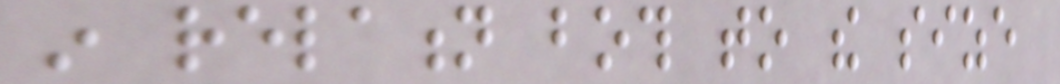in relation both to the size
